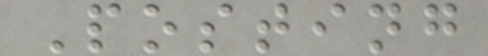Posting
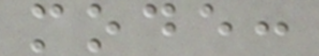mode:
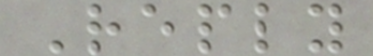Reply
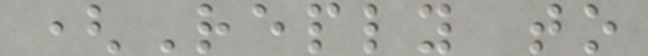(Reply to
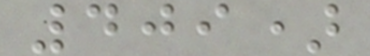409)
